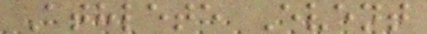Athlete Event
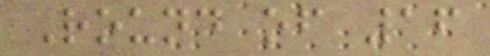Round of 16
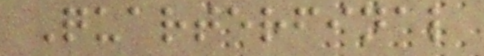Quarterfinal
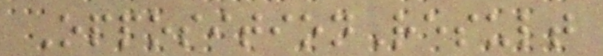OppositionResult
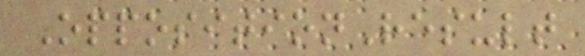OppositionResult
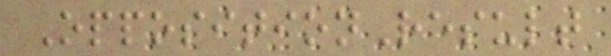OppositionResult
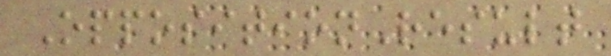OppositionResult
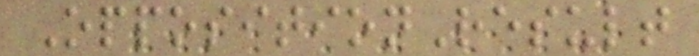OppositionResult
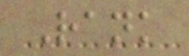Rank
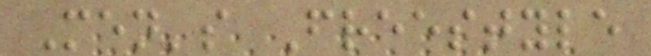Men's Freestyle
